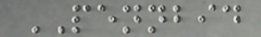PENNBID
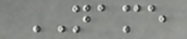NAME
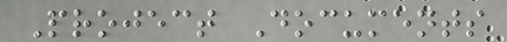Project Documents
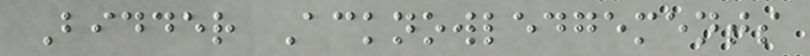Bidder Acknowledgements
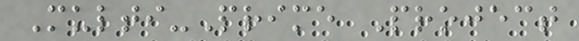Multi-Prime Project
